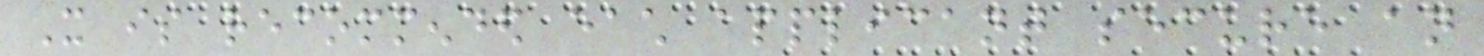It is recommended each applicant secure an
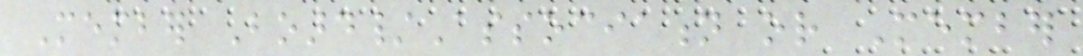Member Board/Association or Member
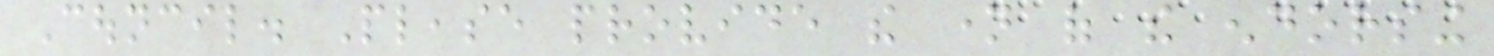Council. Please provide the name of the endorsing
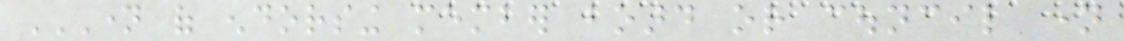NAME OF ENDORSING MEMBER BOARD OR COUNCIL NAME
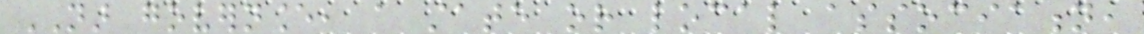NAR governance, a state or local association,
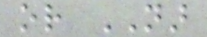or NAR
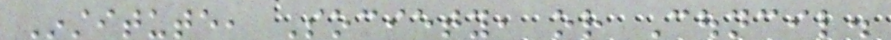Institute, Society, or Council.
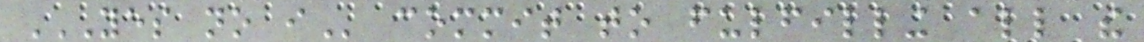YES NO I commit to fulfilling all the
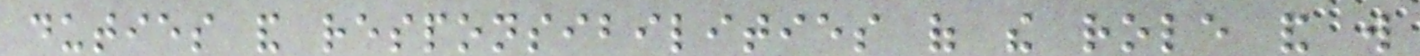duties and responsibilities of the role and will
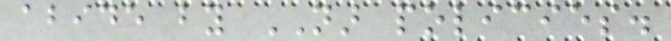abide by NAR policies.
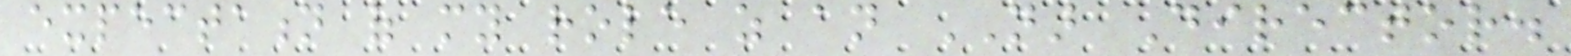expectation of my role as an NAR Director.
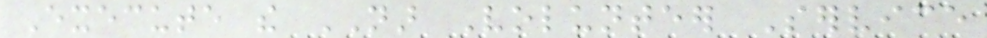Execute the NAR Volunteer Service
